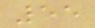55
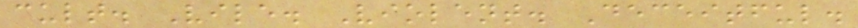cult. Vile. Violent. Deceitful.
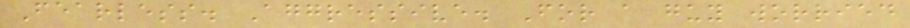Fearless. Aggressive. For a guy worried
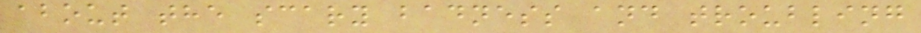about the scary badness and troubling
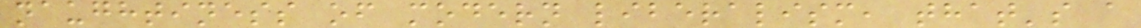naughtiness of modern liberalism, that's a
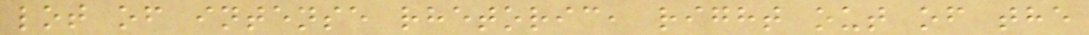lot of intense rhetoric, right out of the
